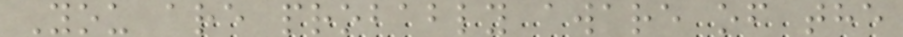You are probably aware of the
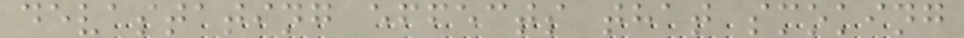devastating effects that smoking
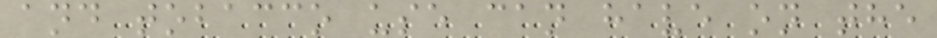and tobacco use can have on the
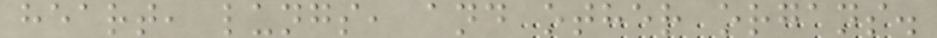heart, lungs, and other organs.
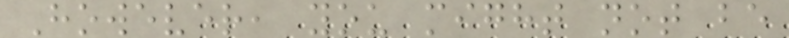However, you might not be
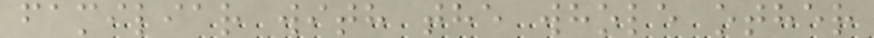familiar with the whole other
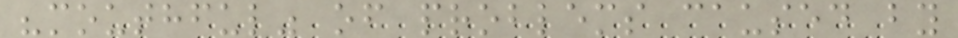"mouthful" of problems caused by
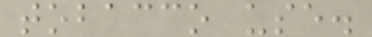tobacco use.
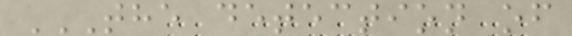THE DETECTION OF
